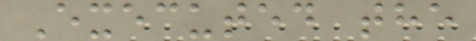Executed the
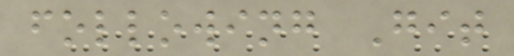following Git
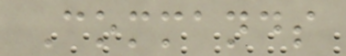Commands
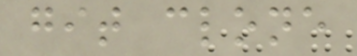git clone
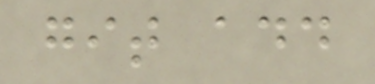git add
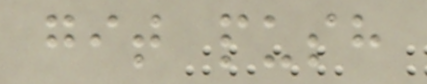git push
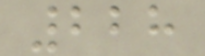228
